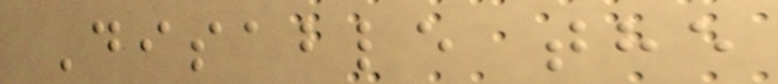Disable the
